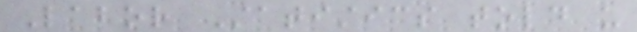Labor Statistics told us
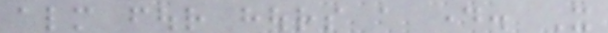almost four hours a day. It
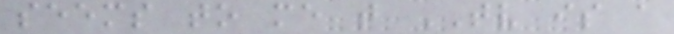seems to me that TV is a
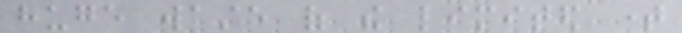huge waste of the limited time
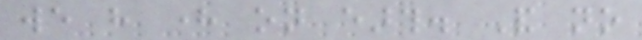we have here on earth. And no
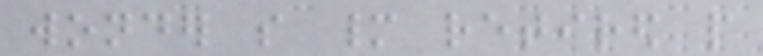wonder so many retired people
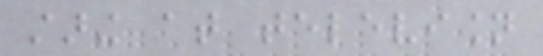staring at television
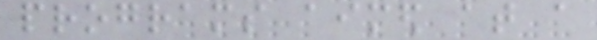programs aimed at a
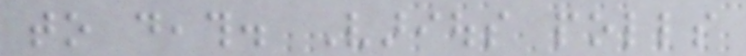to death. Various polls
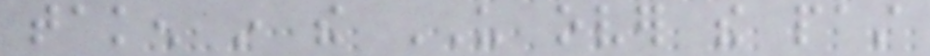taken in the US over the past
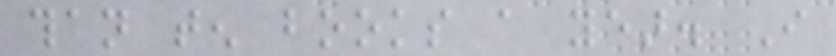than ten books a year. I
